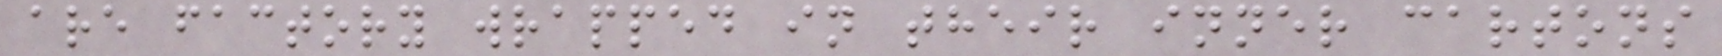are factory wrapped in their inner cartons
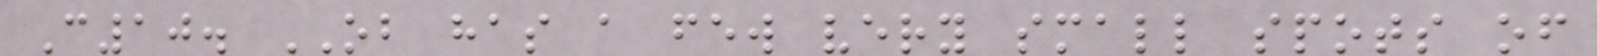C10. OB has a few very small spots of
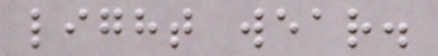light wear.
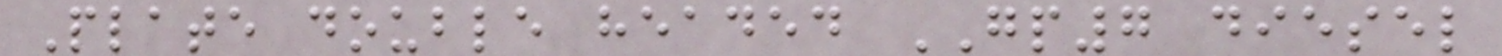Plate double headed GP7 diesel
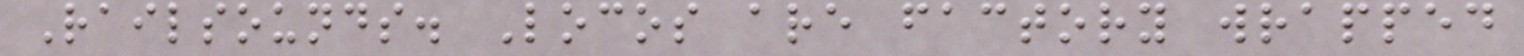Railsounds. Locos are factory wrapped
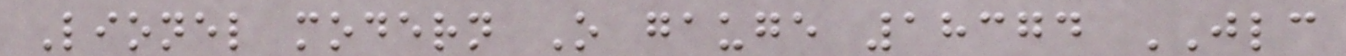Lionel modern O gauge 18374 JLC
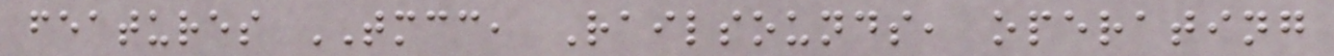features TMCC, Railsounds, operating
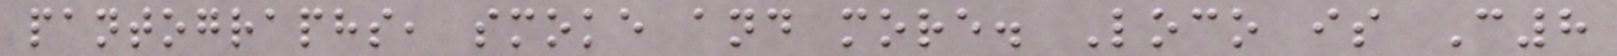pantographs, smoke and more. Loco is C8
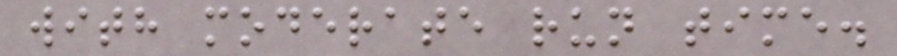with moderate run time.
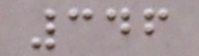346
